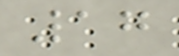17
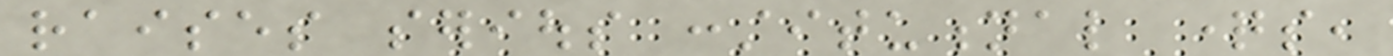raises serious constitutional questions,
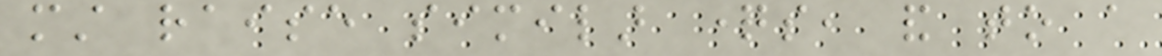must raise similar questions, and to a
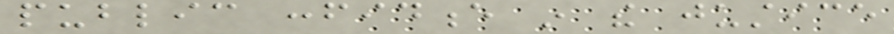public confidence in the justice
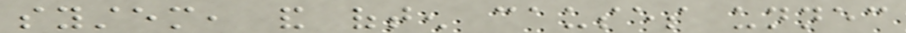system, and often causes unnecessary
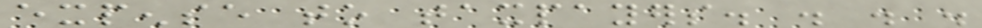expense to taxpayers. . . .
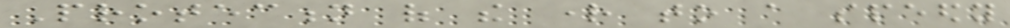Protection of the right to a speedy
